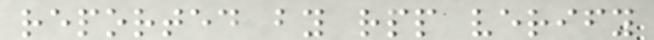reported by rpp verify
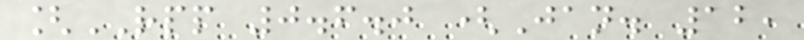[RPP 0.6.0 (Jan. 12,
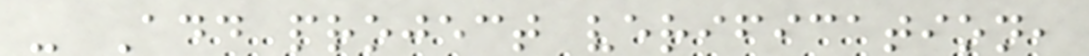- Add project verification,
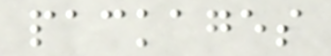packages
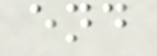end
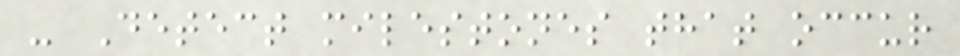- Detect milestones that occur
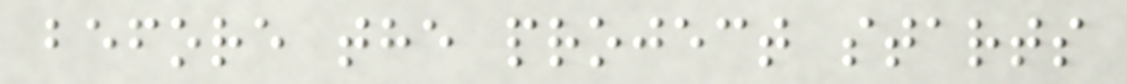before the project starts
